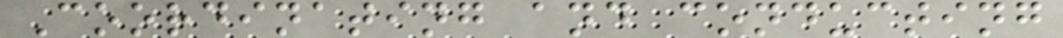Coordinating and conducting
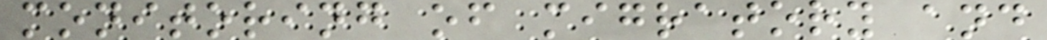monitoring of migratory and
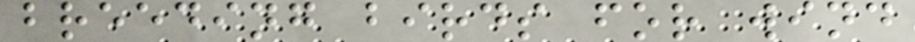breeding birds for wind
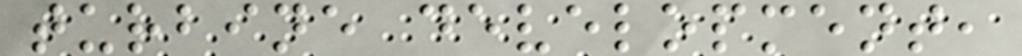turbine development,
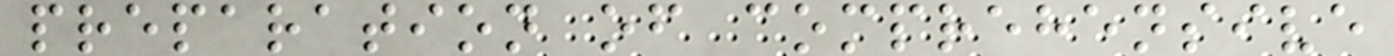preparation of comprehensive
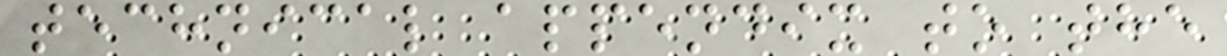technical appendix to the
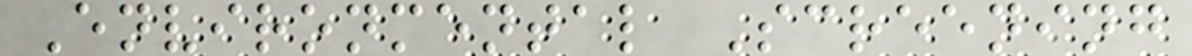Environmental Screening
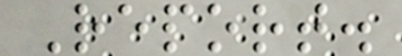Report.
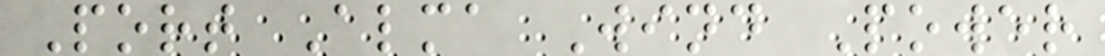Port Alma Wind Power
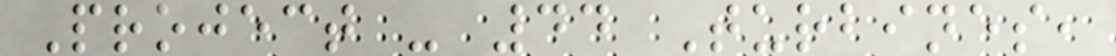Project - 44 Turbines,
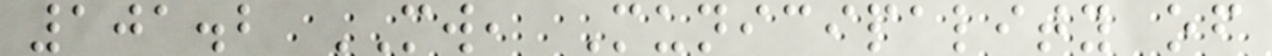101.2 MW, Municipality of
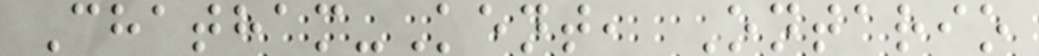Chatham-Kent, Ontario
